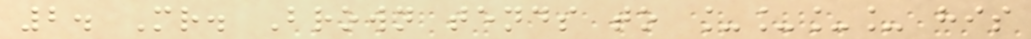2. Mr. Brown tends to ____ his
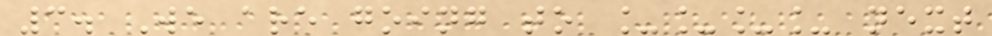3. We are going to ____ next
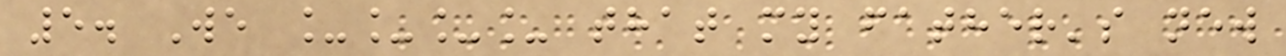5. We ____ that my father's new
